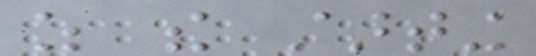as the starting
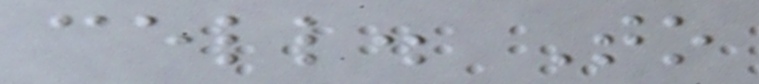cell. To
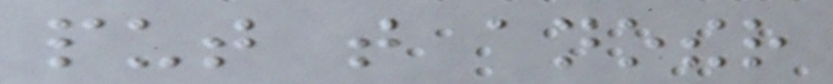put that another
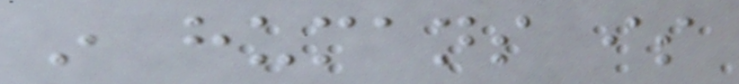in humans is
